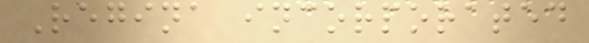Regina incorporated
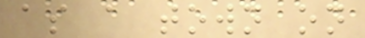as a town on
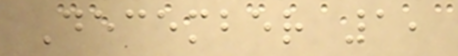December 1,
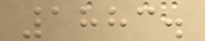1883.
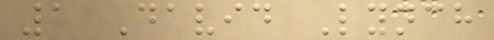1 David Lynch
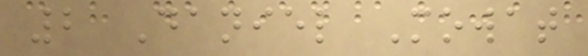2 Daniel Mowat
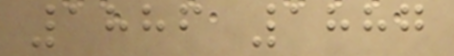1886 1887
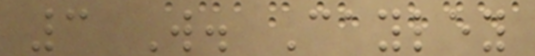3 W. Cayley
